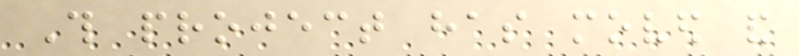This project has moved and
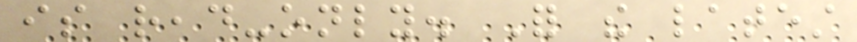is read-only. For the latest
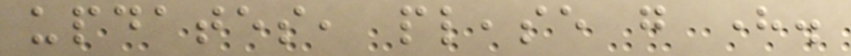updates, please go here.
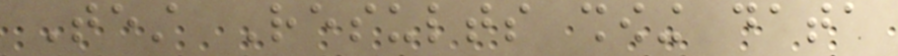Test Results showing data
